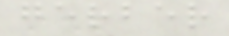gerber
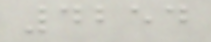4254
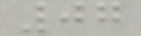07
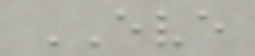EVE
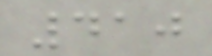410
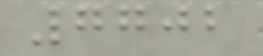7702
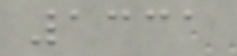1331
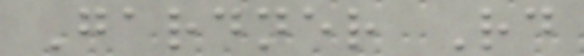Gardner Rd
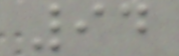94
